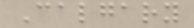Calgary
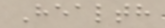Health
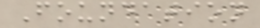Foundation
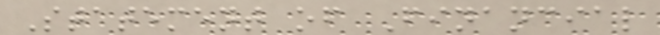Statement of Financial
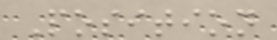Position
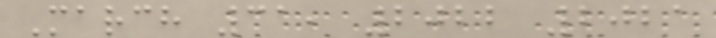March 31, 2022 2021
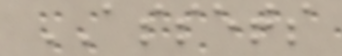ASSETS
